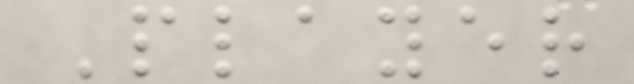Player
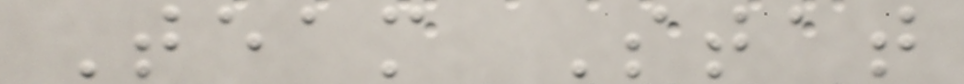Team Stat
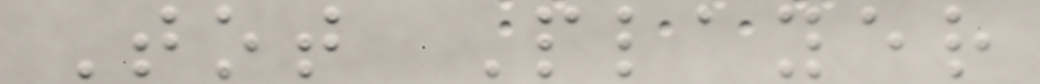Tot Player
